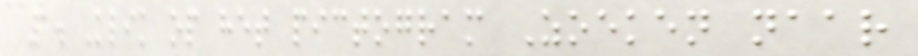1. Klik op het pictogram Zoeken naar
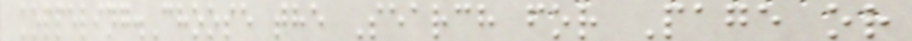koppeling.Choose the Search for Page or
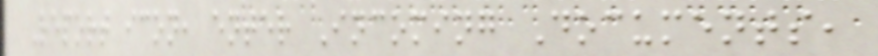Report icon, enter Incoming Documents,
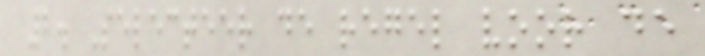2. Selecteer de regel voor de
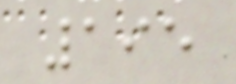195
